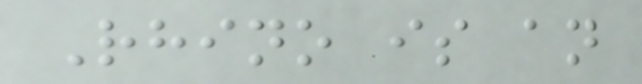Rhino is an
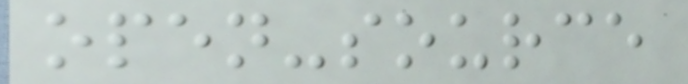open-source
